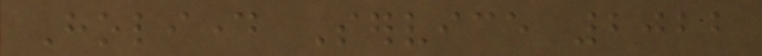Holiday Service 2022
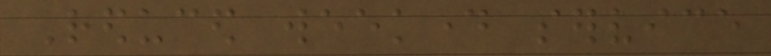Reduced weekday service
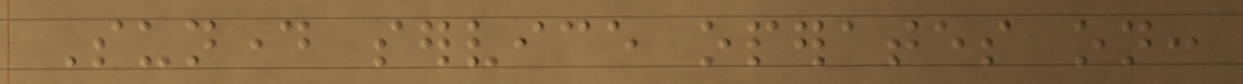Sunday service operates on:
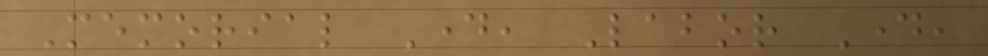Memorial Day, Labor Day,
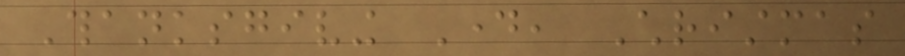Thanksgiving Day, Christmas
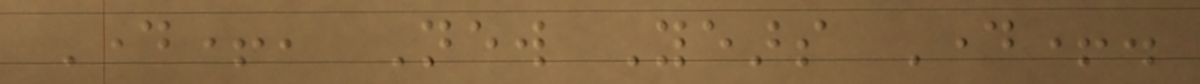Day+, New Years Day+.
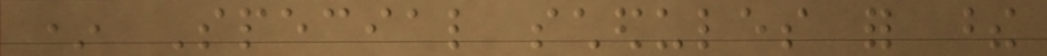* Special schedules for these
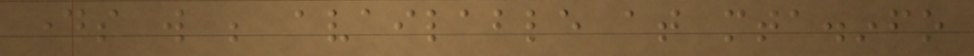days will be available at mta.info
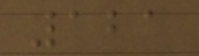121
